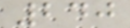240
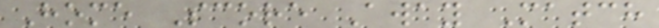Home Score Away Match
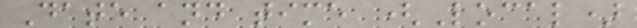Date and time (Local)
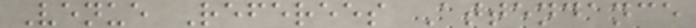Venue Referees Attendance
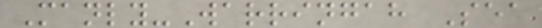Manly-Warringah Sea
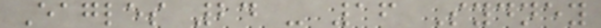Eagles 24 - 16 Sydney
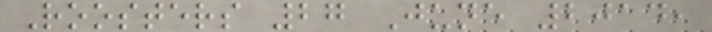Roosters 27 June 2014,
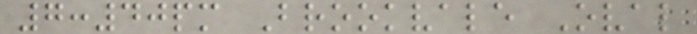7:40pm Brookvale Oval
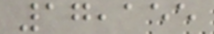17,155
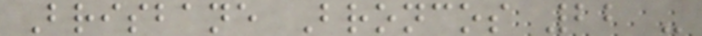Brisbane Broncos 22 -
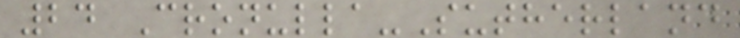24 Cronulla-Sutherland
